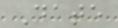Date
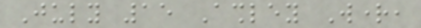July 15 Ashley Wright,
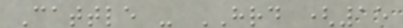Cattle - HRD (15
